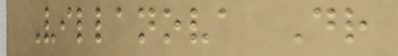Villanova Dr
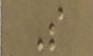S
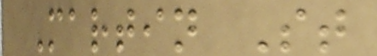Martin St
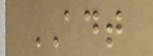ADT
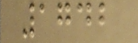1742
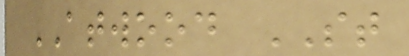ATWOOD ST
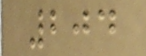204
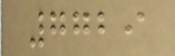7729
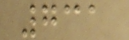731
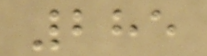285
